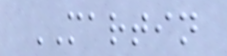MARTIN
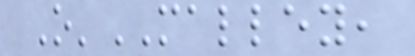O'MALLEY,
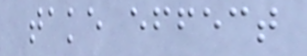take effect
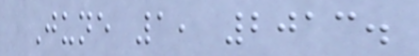June 1, 2013.
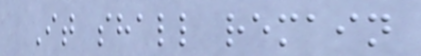It shall remain
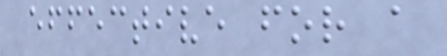effective for a
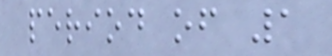period of 1
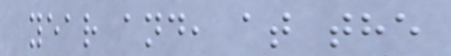year and, at the
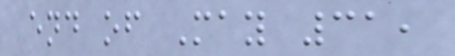end of May 31,
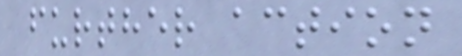further action
